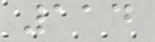114
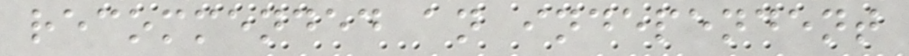recommended an independent
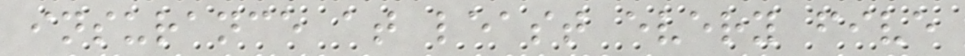insurance at least every five
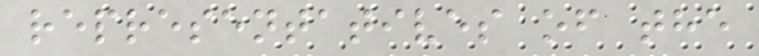representatives of the
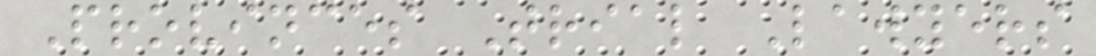Provinces Trial Lawyers
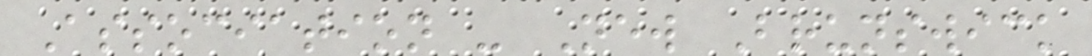Association - New Brunswick
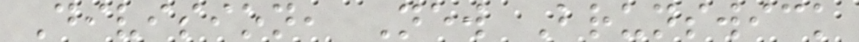Division, New Brunswick
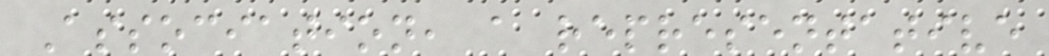Association, a representative
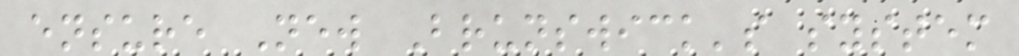ensure New Brunswick's system
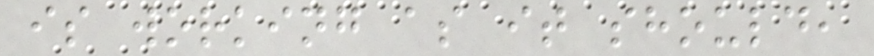is working as it should,
